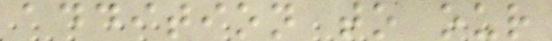addition to our
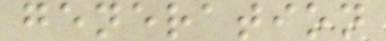generation
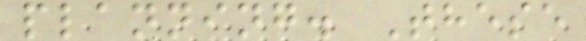planning. These
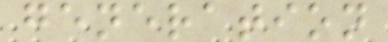generation
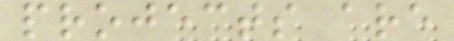projects are
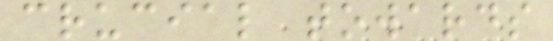crucial towards
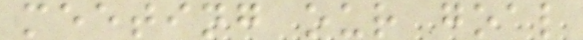meeting our goal
